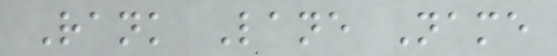Rank Lane Name
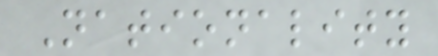Nationality
